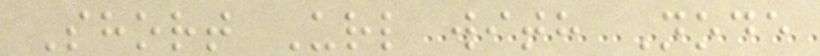Short Url with Node
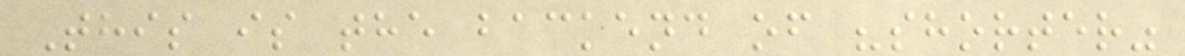This is the backend of "shorter"
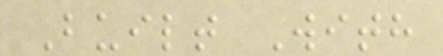Built With
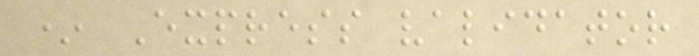* Express validator
